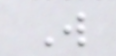W
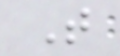T
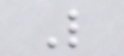L
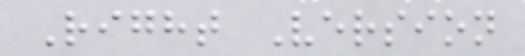Right Version
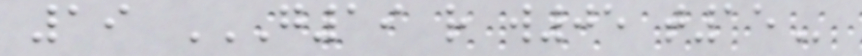19 G19 R W05 T15
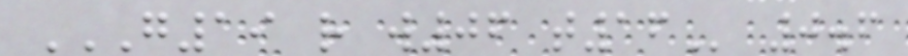G19 R W06 T16 0.6
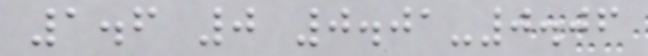1.6 0 0.01-0.06
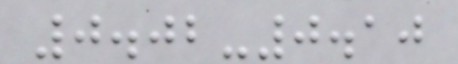0.02-0.10
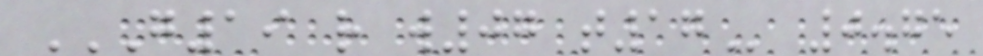G19 R W07 T17 0.75
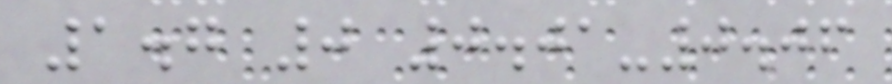1.7 0 0.01-0.06
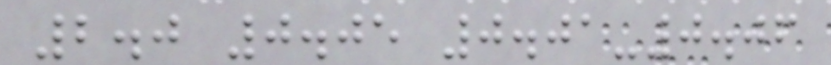2.0 0.05 0.01-0.06
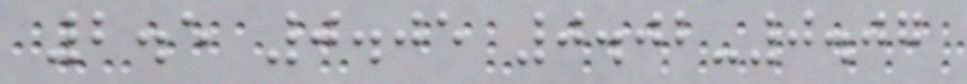2.5 0.05 0.02-0.07
